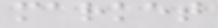market
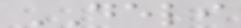DELI
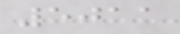5011
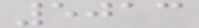5013
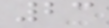23
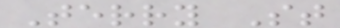Terry St
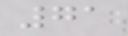71
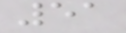51
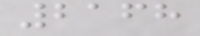2168
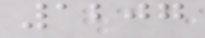1207
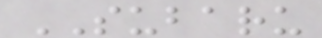SUBARU
